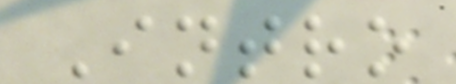Intro
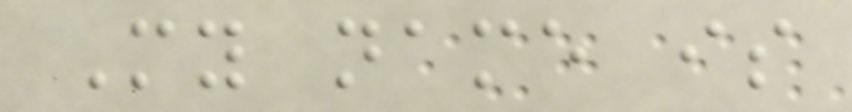My name is
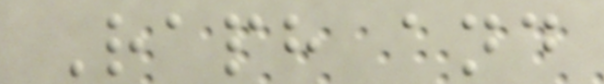Raph and
